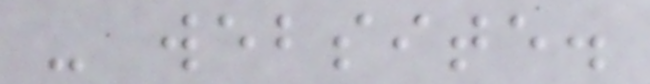- website.
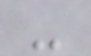-
